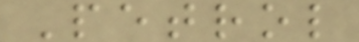Petrol
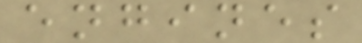engines
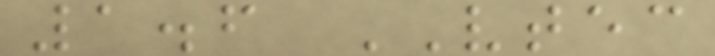1.6 VTEC
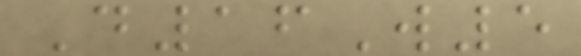D16W5
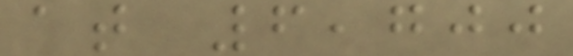at 6,700
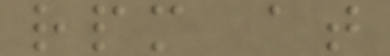rpm at
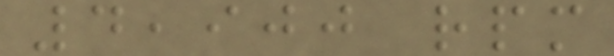4,900 rpm
